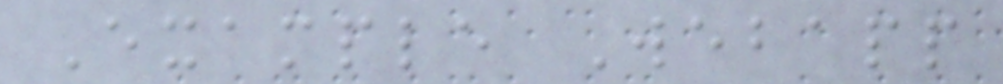Example Webapp
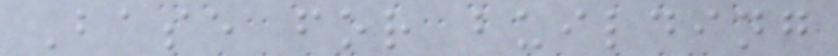Base for building
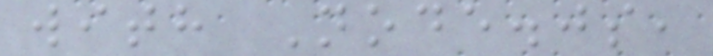with Node.js,
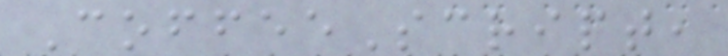CoffeeScript,
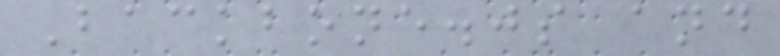Backbone.js and
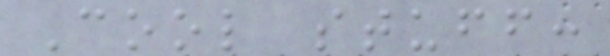Cool stuff:
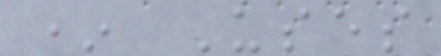* Uses
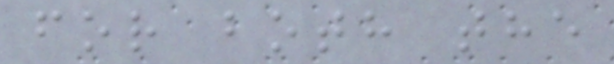for both the
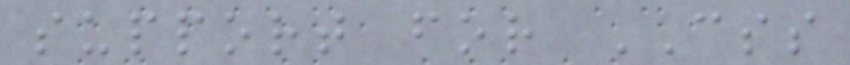support for CSS
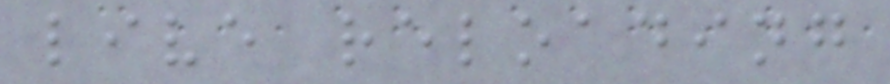live reloading
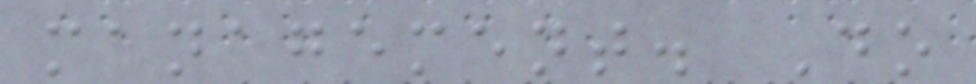management. Do
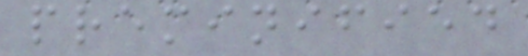preminified
